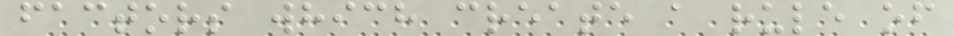factors which create a rule of
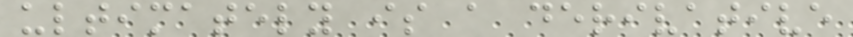ultimately is a derivative
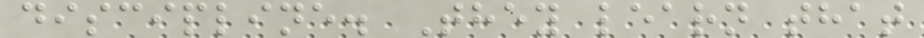discipline. They learn that
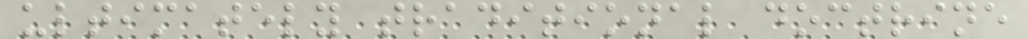ultimately traditional doctrine
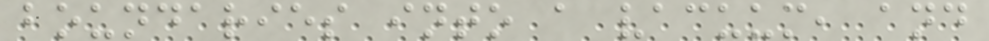boundaries into a vacuum, and
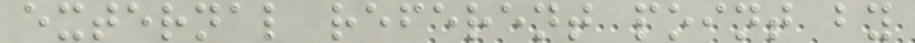external referent point by
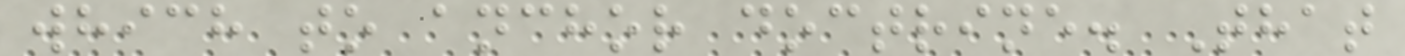which to anchor doctrine. That
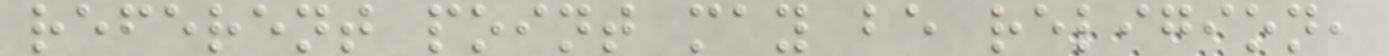referent point may be religion,
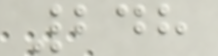248
